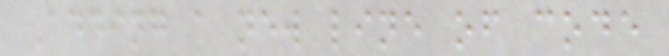Adding a new line of code
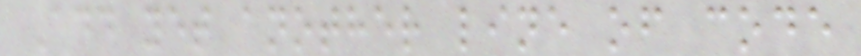Add yet another line of code
